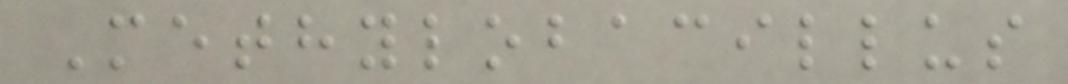Methylobacillus
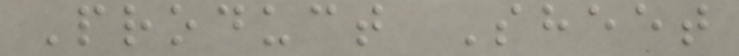Product Sheet
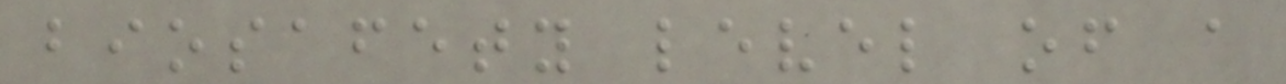biosafety level of a
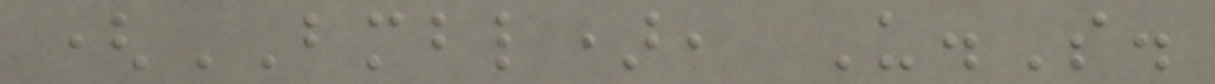(BMBL), U.S.
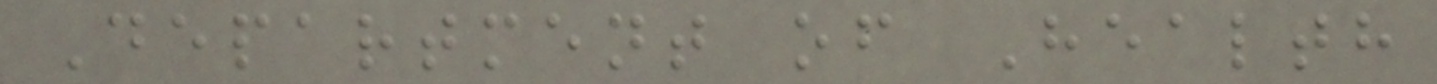Department of Health
